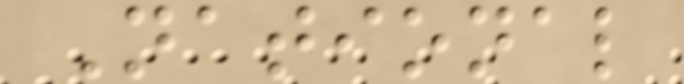National
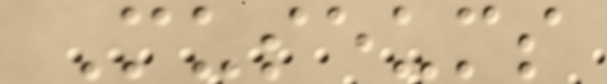Museums
